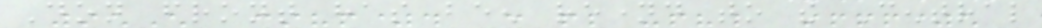Don front has been renamed to the Central
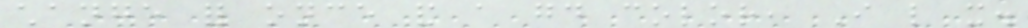change for once and a good color, I like it.
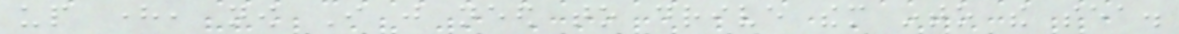up here, now I just need to drive them into the sea.
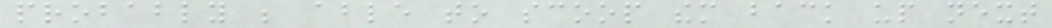probably be able to scoop them back up next
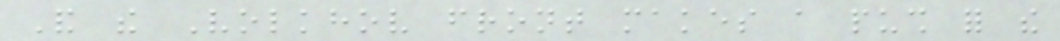And the Volkhov front makes a push for the
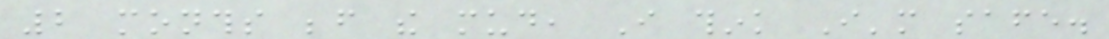2 months before the mud, I think I'm safe.
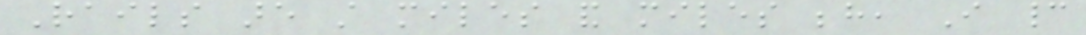Rails are still miles and miles behind, I cannot
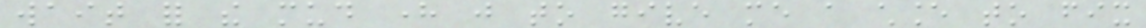wait for the mud here just to give me a chance to fix
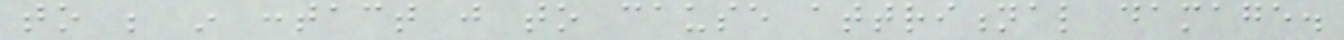to be in contact just to cause attritional damage.
